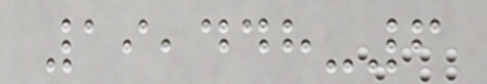19,448-6
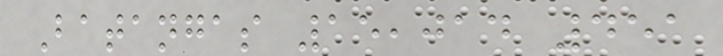Batangas 15,014 451
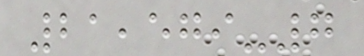21,579-7
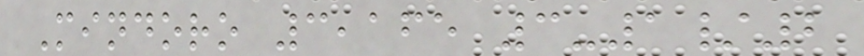Mindoro 3,165 3-1/2
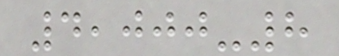4,000-8
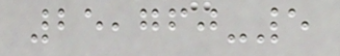25,760-5
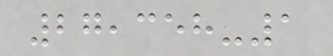27,358-1
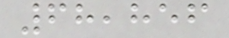68,856
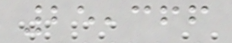25,366
